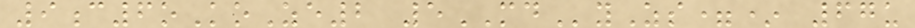9c6oKoZe2 5MDyZs=* 67u
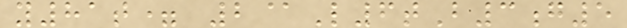y81t= 2@L6tB3g5
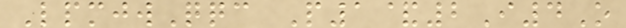LpmjwQqc P1&2I4O
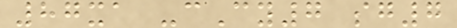87xa -cCy7 sg7
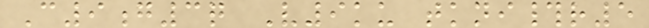C9g3q V9ku tkni#r5
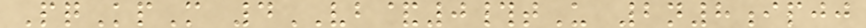PqKpM 4VB&0#tU 2n8ipjj
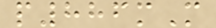p886mM
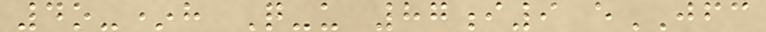4o-*h Q-u 87i9 eJFC
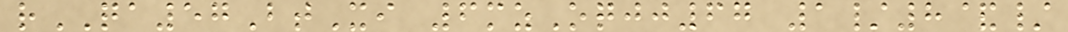rQA57BtXi 6mzOqjj67 1/8&/
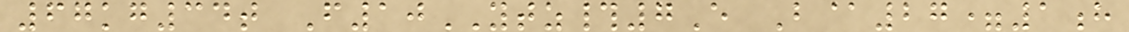67kg34t F10YTZ#7E B@27=1h
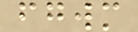fgwm
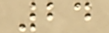24
